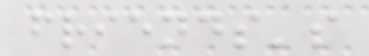friends's
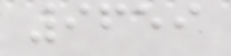9659
